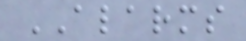ALARMS
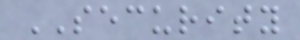SECURITY
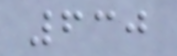630
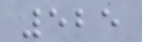525
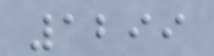1299
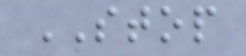STOP
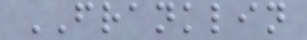FRANKLIN
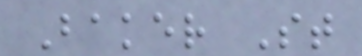Baker St
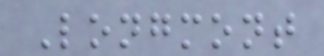Longmont
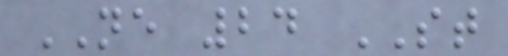NE 24 ST
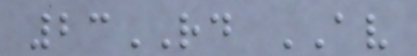23RD AV
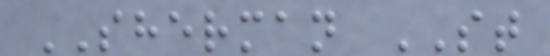SHERMAN ST
